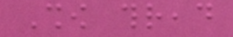Show thread
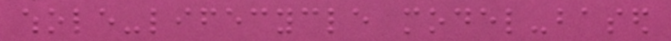whole-lifecycle model-based
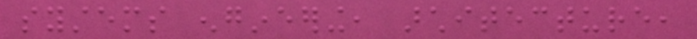systems engineering, architecture,
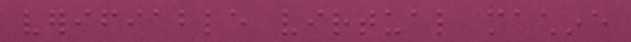verifiable virtual machine
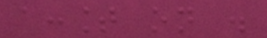account on .
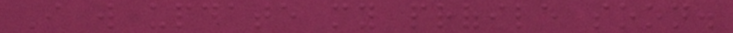I will update my profile soon.
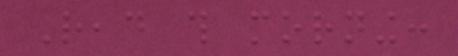Read this morning:
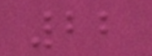22
